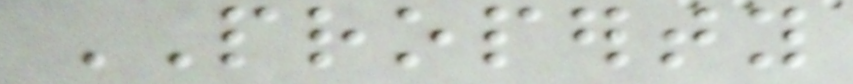PROPERTY
